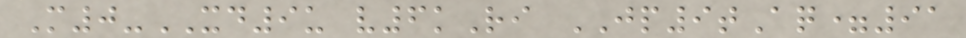M0-XD9u v6kRi JP9tAq=91
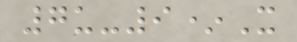7u-9*X
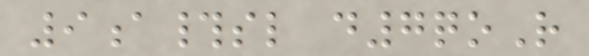9a#sl d7qoR
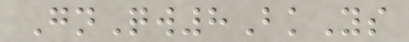GnQw8BkYs
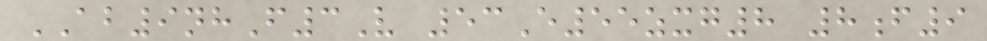AB9nhF3V 53E55zxg8 8f9
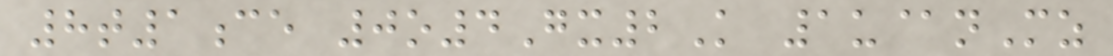8t1ce 0o4Gx2K 1u@nMz
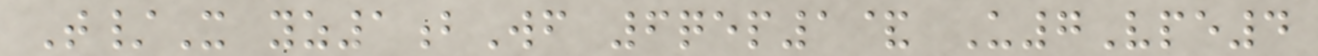T/X yz1bWf 6qep1& U7Vpe4
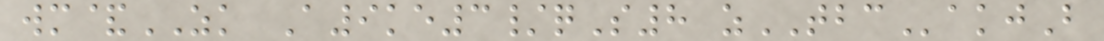wm&ZK A9ke3/qS8 zTBCakjB
